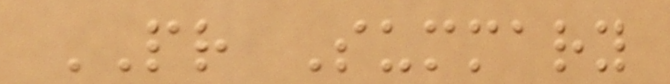PR Summary
